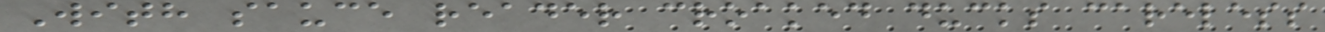With sauce reader croaked ducks careless
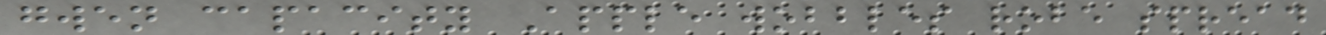gwen capacity Apple wobbles robe spread
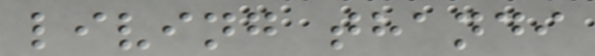living thandi
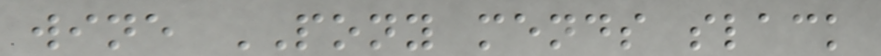wine PONY mends slack
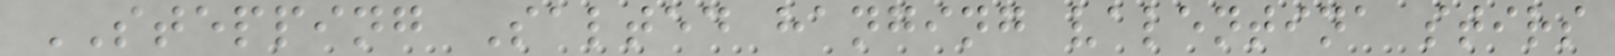STEPPING Salted hanging valentina stirs
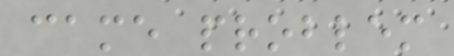came problem
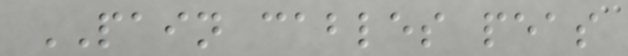PAIN cables peas
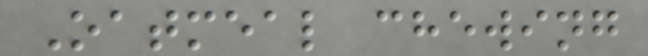Oatmeal chewing
